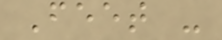Feet -
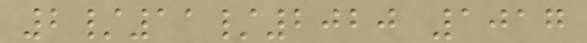2/11/2020 1017
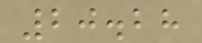20.28
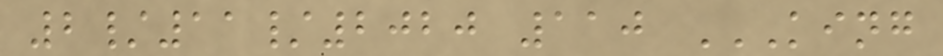2/11/2020 110 KING
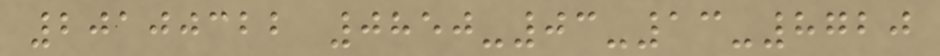20100322 0850-03-13-8720
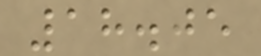18.05
